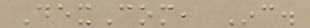DexCom, Inc.
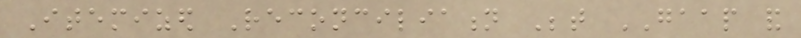Itemized Reconciliation Between GAAP and
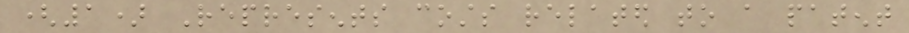(1) Represents costs related to a patent
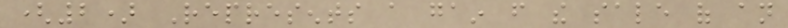(2) Represents a gain from the sale of an
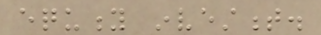equity investment.
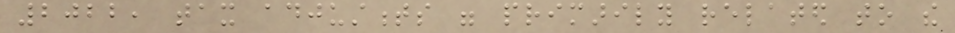2022, tax adjustments were primarily related to the
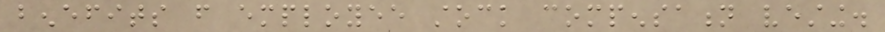benefits from employee stock compensation vesting.
